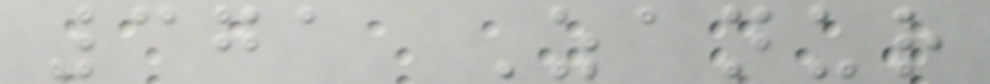371 Zanur
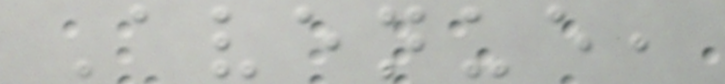Avenue,
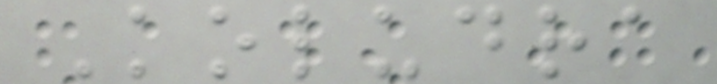Koludra
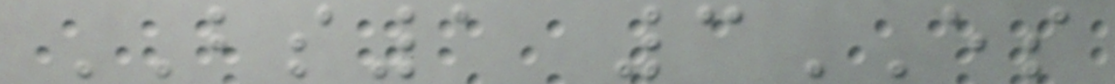BS1 3ES
